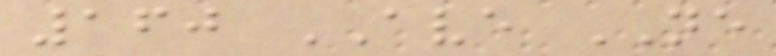160 AVE NE
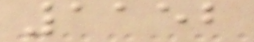1152
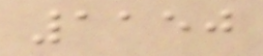1150
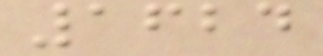1624
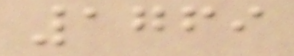1769
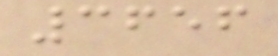3656
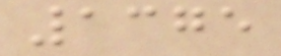1375
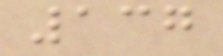137
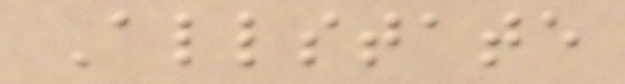Allstate
